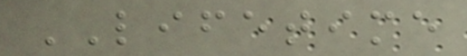LIFETIME
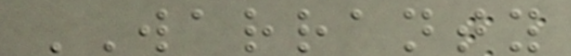WARRANTY
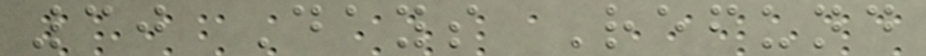30 Days Refund
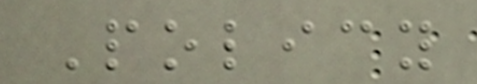Policy
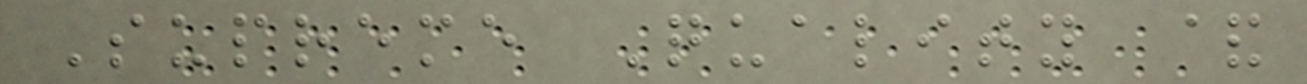Supreme Quality &
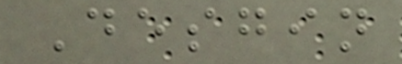Desgin
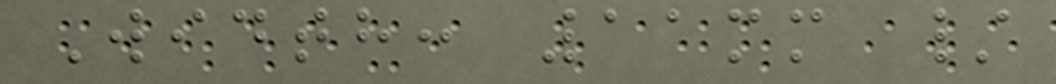Width: 11mm /
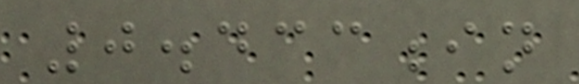0.433in
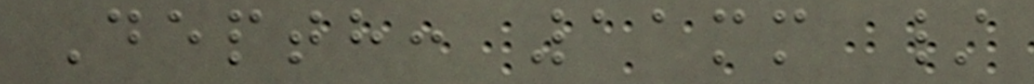Depth: 11mm /
